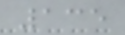135
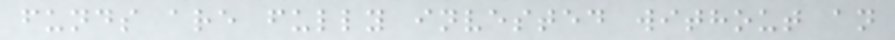funds are fully invested without an
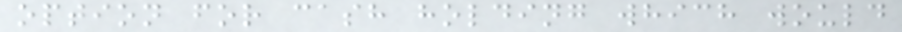option for cash holding which would
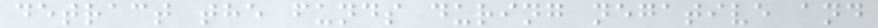detract the funds during negative and
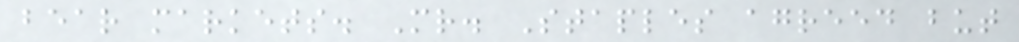bear markets. Mr. Staples agreed but
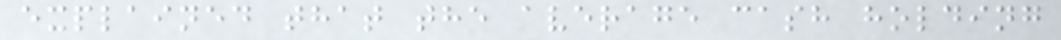explained that the average cash holding
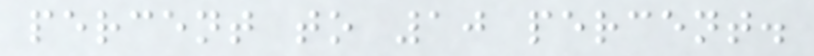percent to 10 percent.
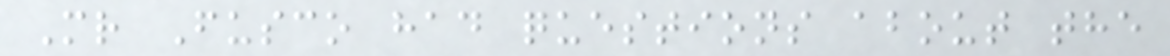Mr Fusco had questions about the
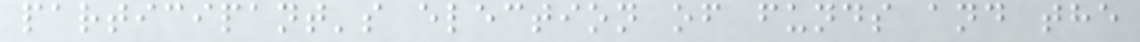participant's election of funds and the
